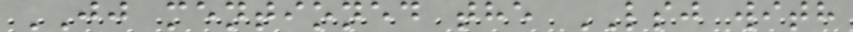JJ mentioned the LSJ with
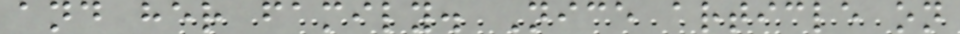and her family. Nice article on
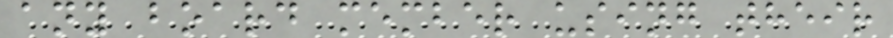any board member using their
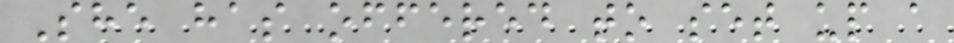She has offered to set up a
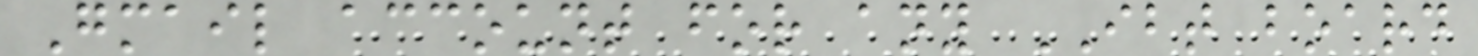Gmail account for any IBT board
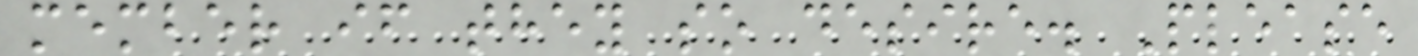member if they so desire. Please
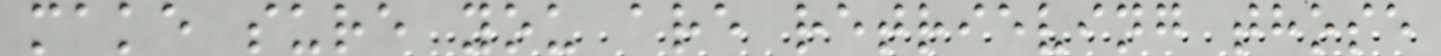make sure you are retrieving those
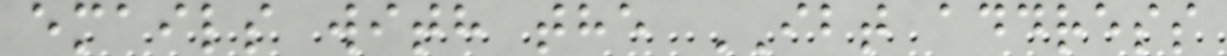emails with the IBT address
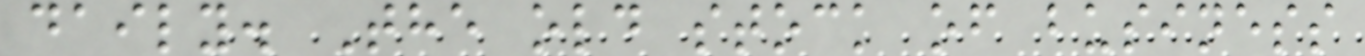daily. The old stock of business
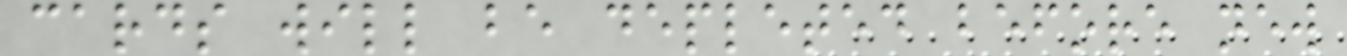cards will be depleted before new
